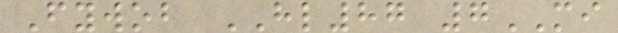Fywob HL87 7MI
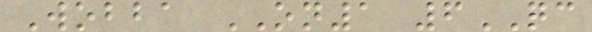Wobba ON1 6QC
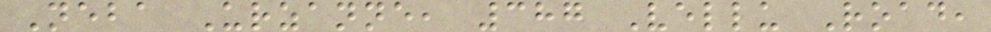Neba Urzanne, 387 Vellu Road,
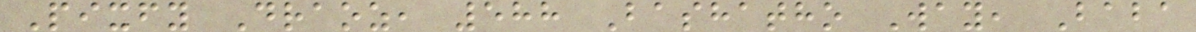Pixfy Draoz, 588 Bashatho Way, Baba
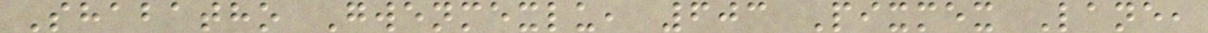Shabatho Gwenmexlu, 603 Pixmex Lane,
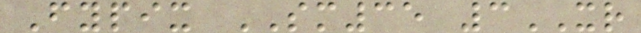Fypix SM35 3XR
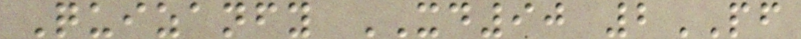Quizanfy XD90 2PF
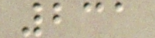231
